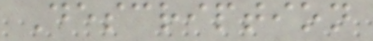Description
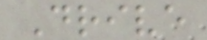Drive
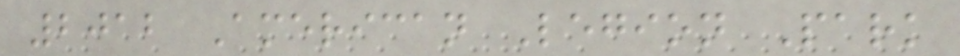2012 American Legion Park
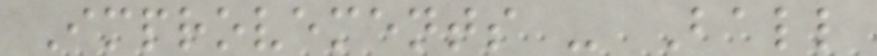Improvements - Ball
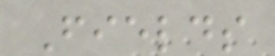Fields
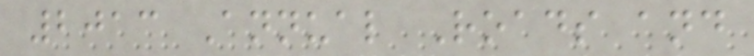2013 Annual Roads and
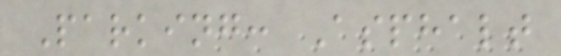Parking: Asphalt
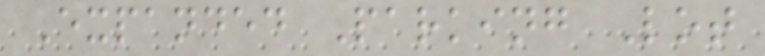Expanded Parking Lot
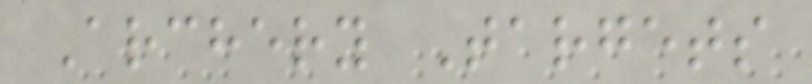Archery Targets
